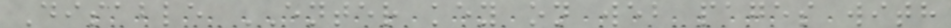Disable ENTER key on web pages with
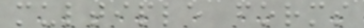multiple forms
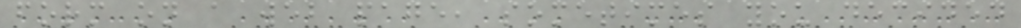form on a web page, sometimes you decided
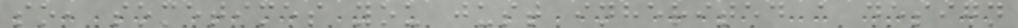so, sometimes you just inherited a design
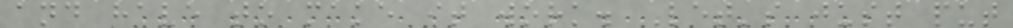and have to make it work. Let's just put
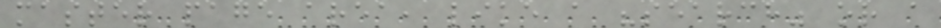master page area, like a "search" or a
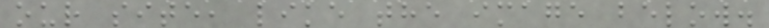our site, like the image below.
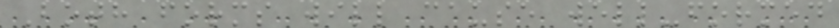Both forms will cause well-formed
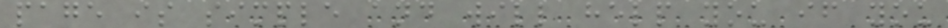page is simple and will help you if you
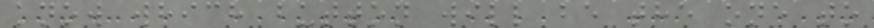know which button will be the one to
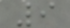9
